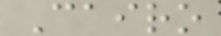Cairo
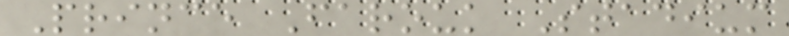Prince Farouk Stadium
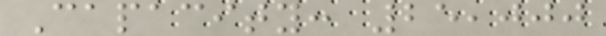Capacity: 25,000
